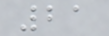21
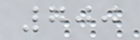700
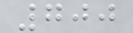700
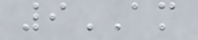9AM
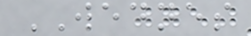WEDNES
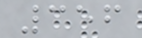356
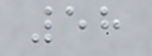58
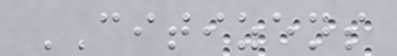CITIZENS
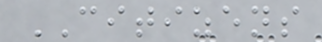CITIZENS
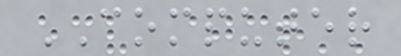COMPUTER
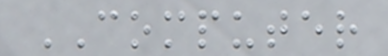COMPUTER
